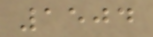1504
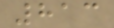813
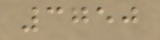3750
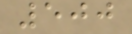500
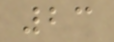23
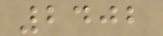2402
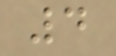4
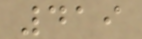419
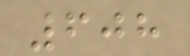608
